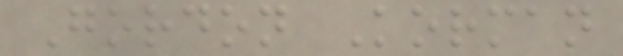Gordon Korman
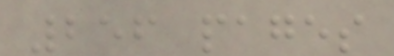256 pages
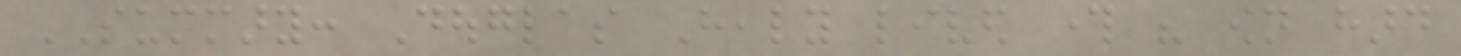SUMMARY: Douglas Healy lived through his own hard
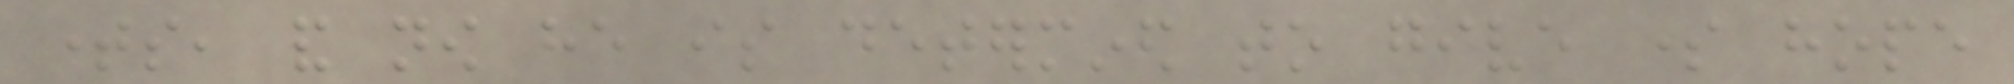times, and now he is determined to give some hope
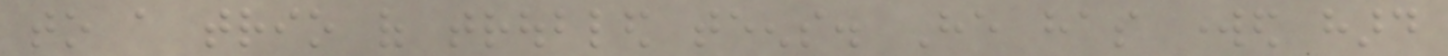to a trio of troubled teens. He has worked hard
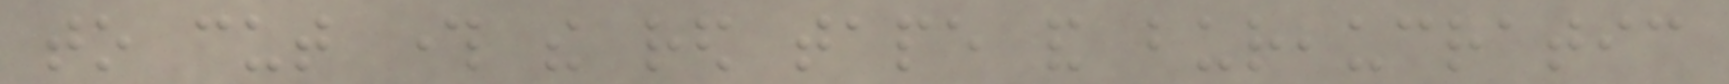to cut through the red tape and bureaucratic
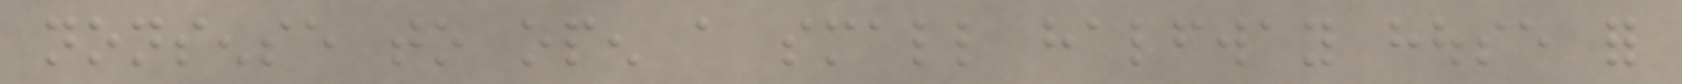nonsense to open a small halfway house for
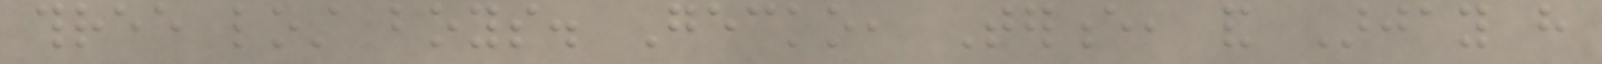three lost boys. Gecko, Terence, and Arjay have
